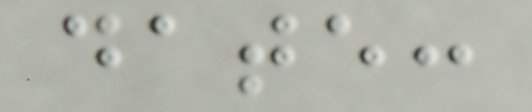date:
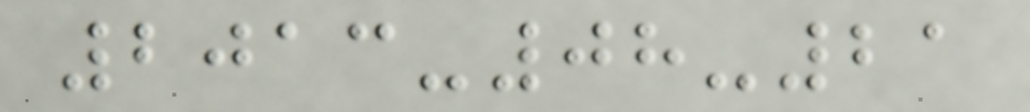2013-08-21
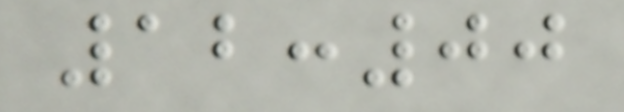12:00
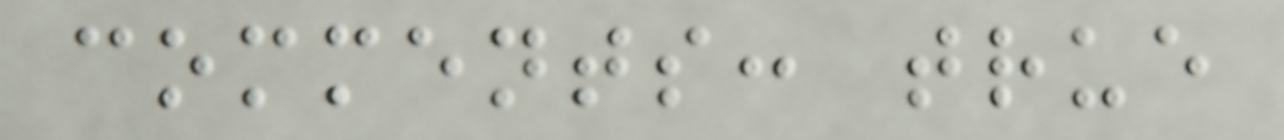comments: true
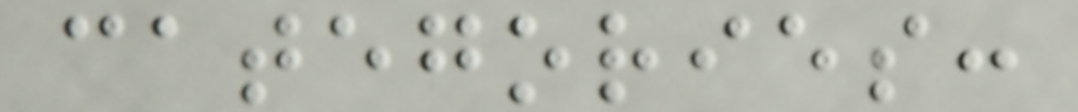categories:
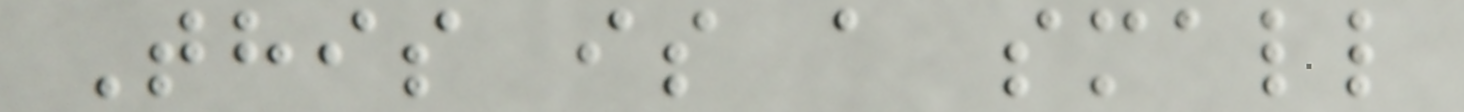This is a small
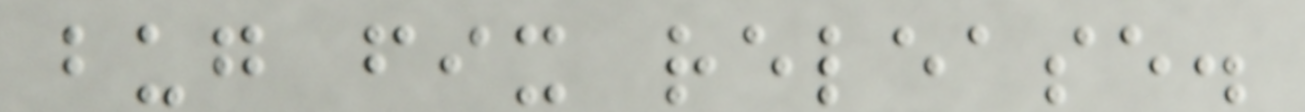bug fix release.
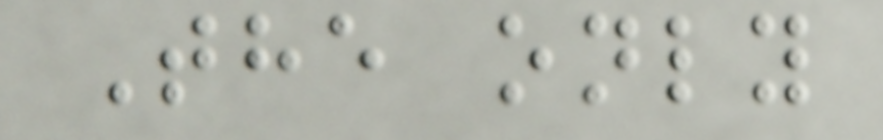The only
